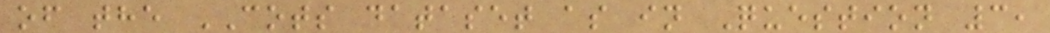of the COTS dataset as in Question 3,
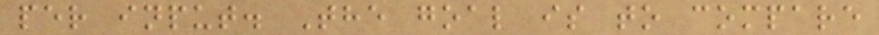per input. The goal is to compare
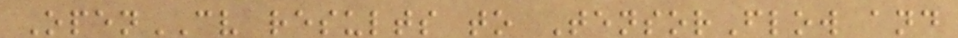OpenCV results to TensorFlow and
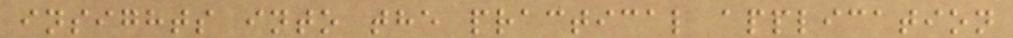insights into the practical application
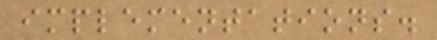implementations.
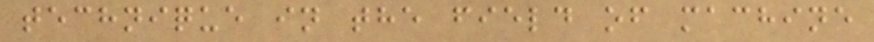technique in the field of machine
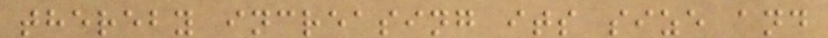thereby increasing its size and
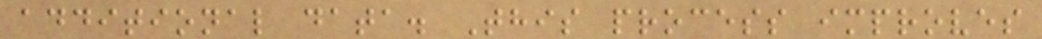additional data. This process improves
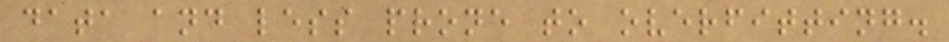data and less prone to overfitting.
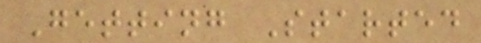Getting Started
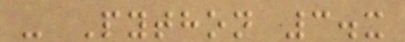- Python 3.x
